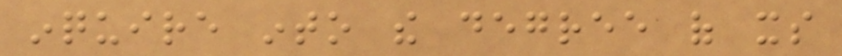inquire into the degree of its
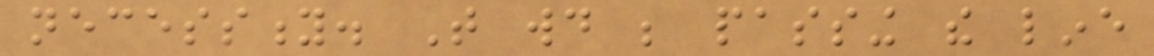necessity. That would be passing the line
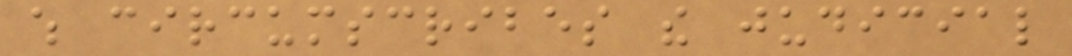which circumscribes the judicial
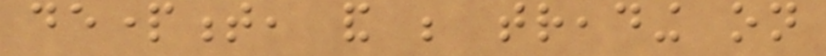department, and be treading on
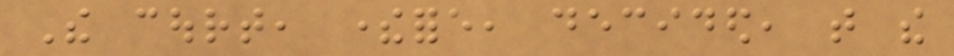The court, therefore, decided, that the
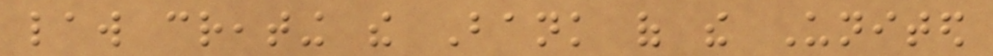law creating the Bank of the United
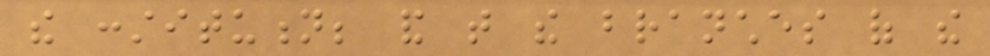the constitution; and that the branches of the
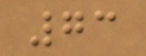73
